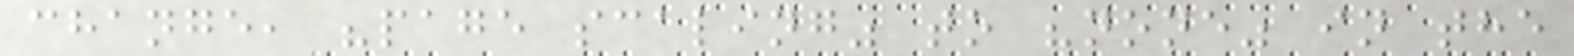change, "page scaling" to "none" in the
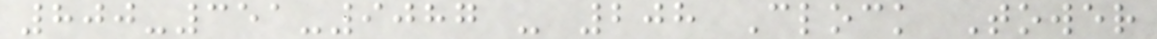800-351-9087 - 208 Clock Tower
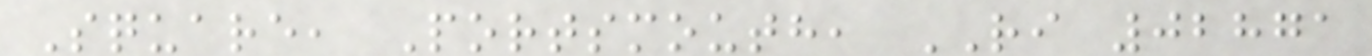Square, Portsmouth, RI 02871
